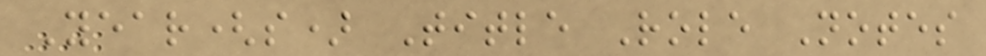Year(s) Title Role Notes
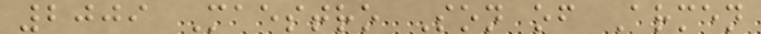2009 Maestro Son of Armen
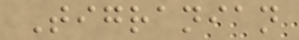Tigranian
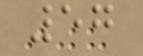57
